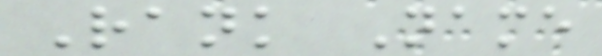Rank Name
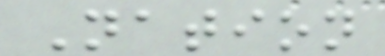Nation
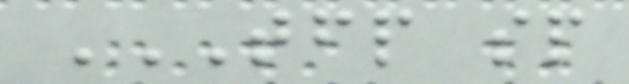TFP SP
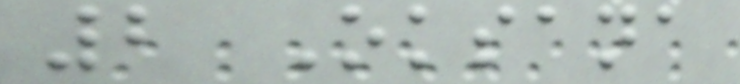2 Oksana
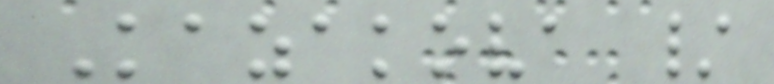Kazakova /
